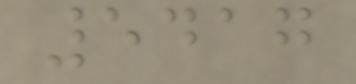5417
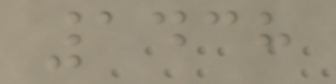1438
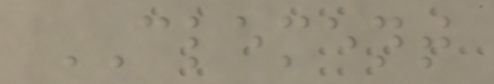CLEMENT
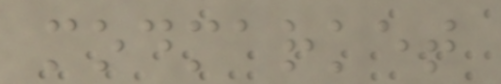modmarket
